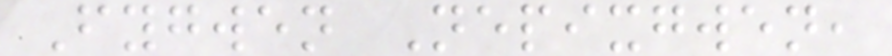Fygwen Nepixgwen,
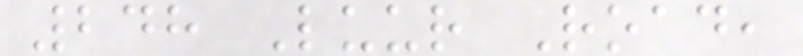248 Luur Road,
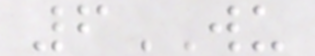6WU
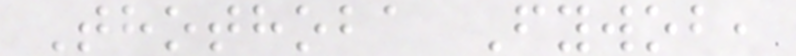Thothoba Fywob,
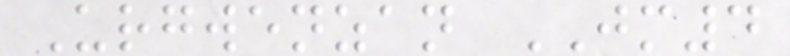Urgwenzan JM4
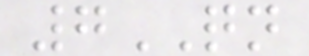7QN
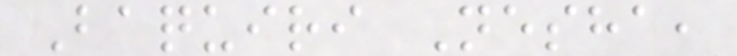Baquiri Nesha,
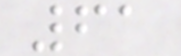61
